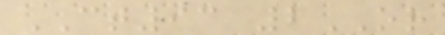CT93 2OR
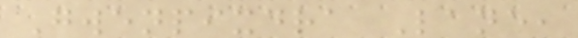Gwenpixdra Lane,
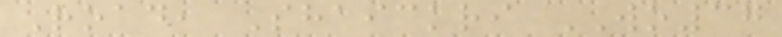Road, Shaickri WO37
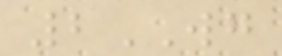2WG
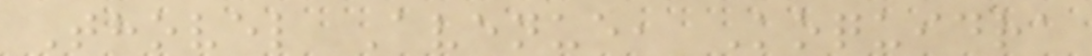Thovel Avenue, Koquidra
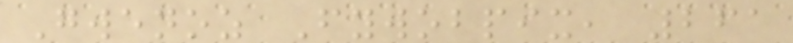Gwenoz Fywobpix, 261
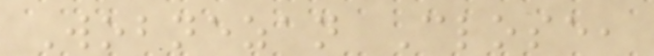Wobnezan Close,
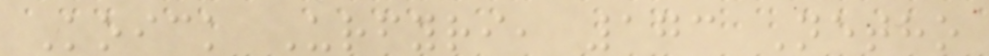Koick Urfyri, 173 Netho
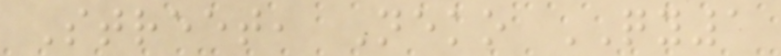Street, Neko QY1
